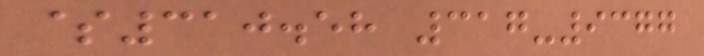$310.58 317-9377
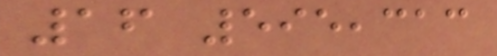16 595,313
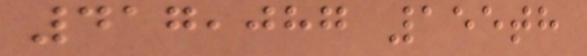417,087 155th
